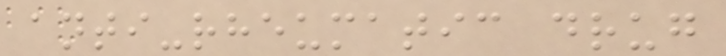anti-rheumatic drug
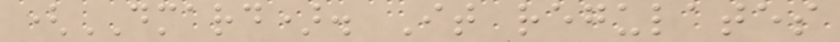(DMARD). It regulates
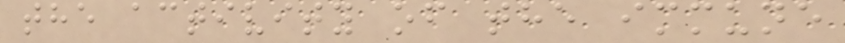the activity of the immune
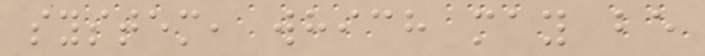system, which may be
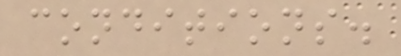conditions.
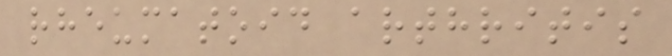rheumatoid arthritis
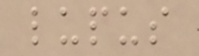lupus
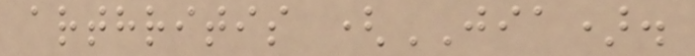arthritis (JIA).
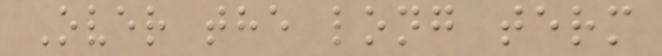Over the long term
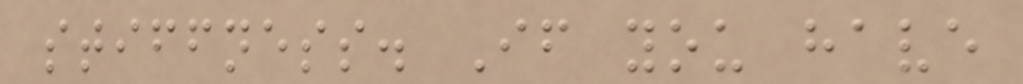stiffness. If you have
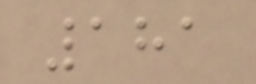181
